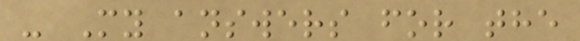- My answers for the
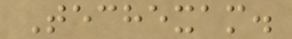Techexam.
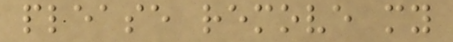please remove my
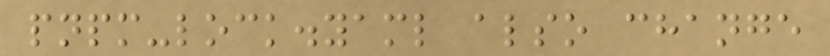pnpm-lock.yaml also change
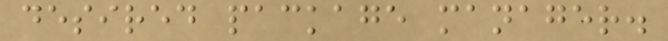desired package manager.
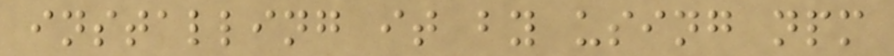installing it by using npm
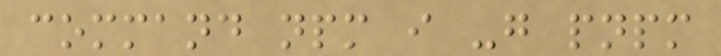command npm i -g pnpm
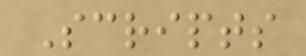Scripts
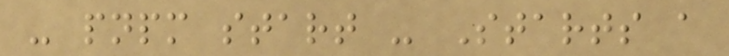- pnpm start - Starts a
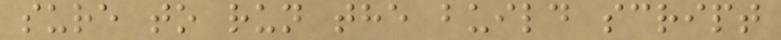sure to run the build script
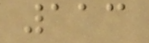113
